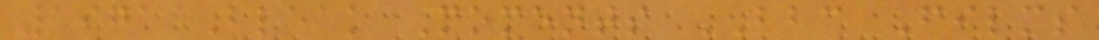1971 Bleak Moments BBC Films
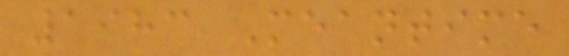1983 Meantime
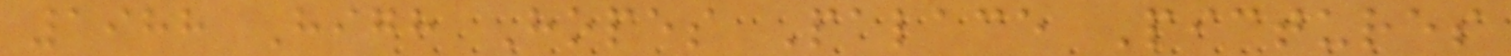1988 High Hopes Palace Pictures
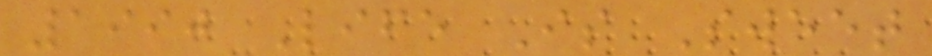1990 Life Is Sweet
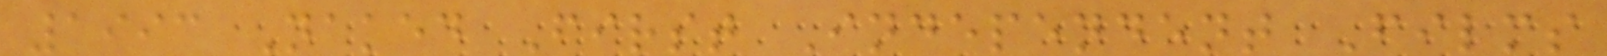1993 Naked First Independent Films
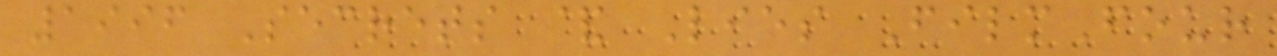1996 Secrets & Lies FilmFour
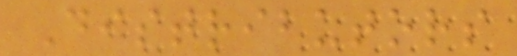Distributors
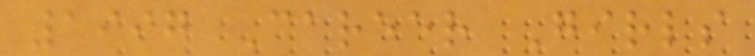1997 Career Girls
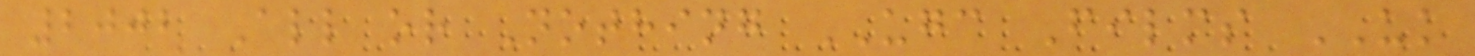2002 All or Nothing UGC Films UK
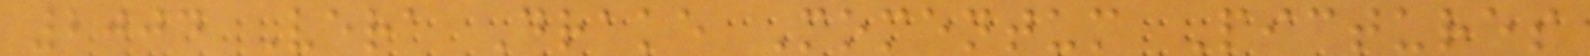2004 Vera Drake Momentum Pictures
